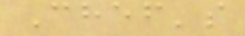Chef's
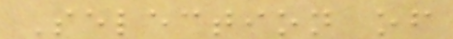Selection of
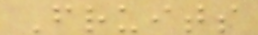Fruits
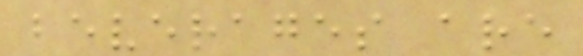beverages are
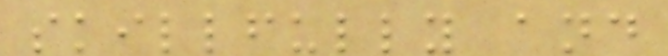skillfully and
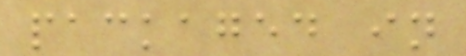packaged in
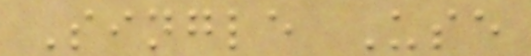Single Use
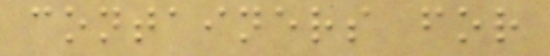containers for
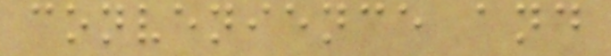convenience and
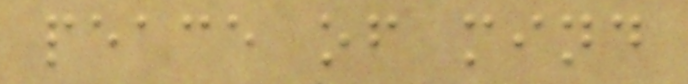peace of mind
